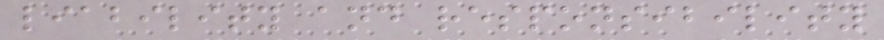liability and responsibility
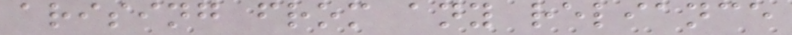arising from any reliance
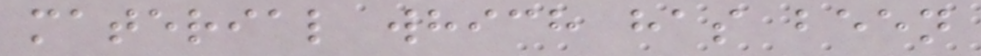material which has been
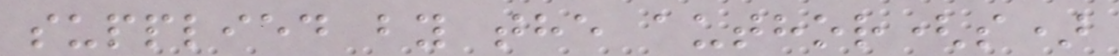supplied by the author(s)
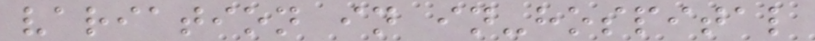variation in in-hospital
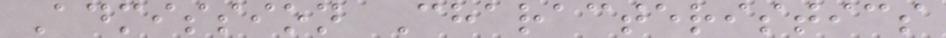Admission Characteristics
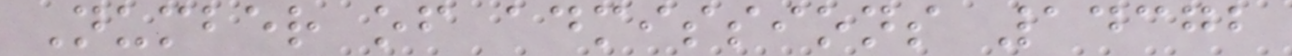Number of admissions 14372
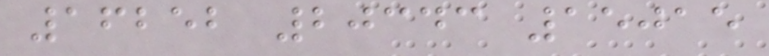16252 20343 15015
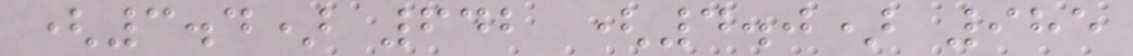(3.4) 642 (4.0) 985
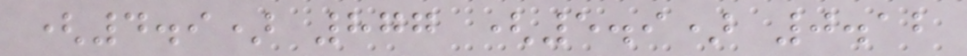(4.9) 877 (5.9) 0.12
